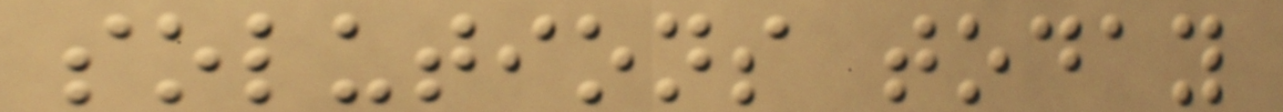solutions today
